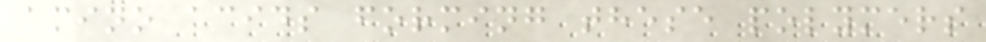amino acids forming these polymers
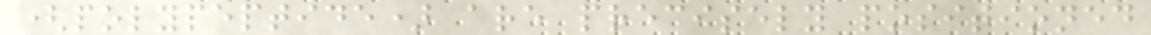(polypeptide) are precisely positioned
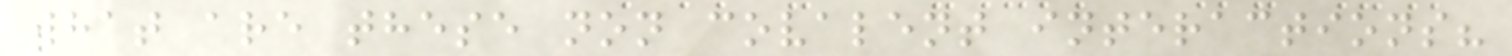what are these non covalent interactions?
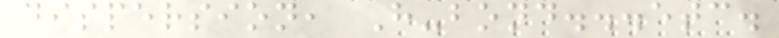dispersion, H-bond...etc.
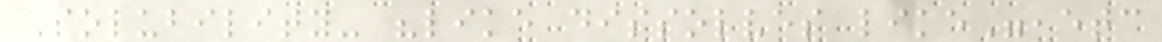Solubility- "like dissolves like",etc
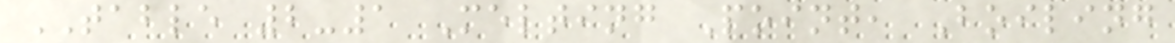TABLE 2-1 Melting Point, Boiling
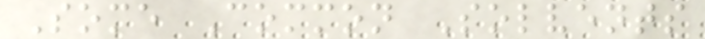Some Common Solvents
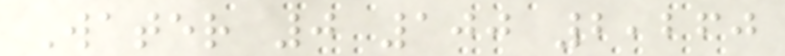Water 0 100 2,260
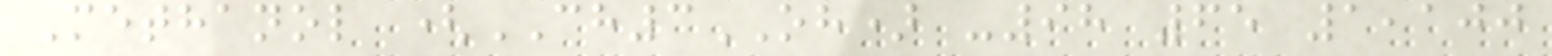Methanol (CH3OH) -98 65 1,100
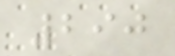290
